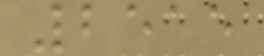2515
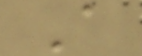A
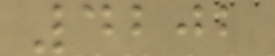4202
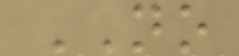NO
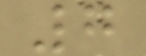7
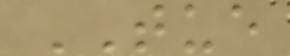TUE
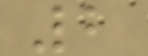2
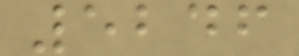5246
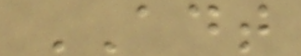ADT
